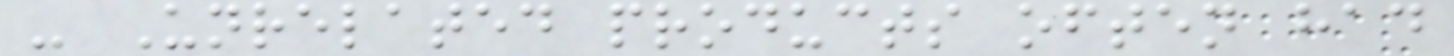- Unrelated products often had
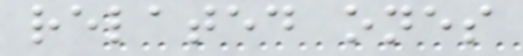related ones
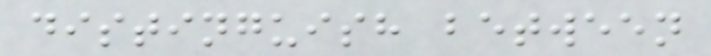distinguish between
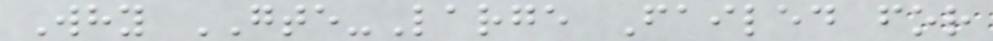Why GTE-Large Failed for
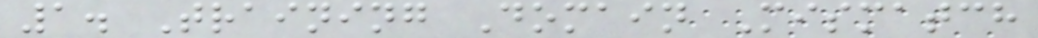1. Training Domain Mismatch
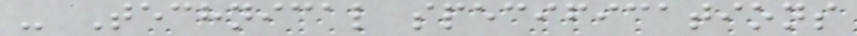- Technical specifications
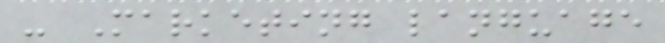- Marketing language
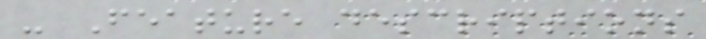- Feature descriptions
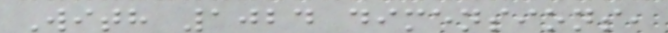With 1024 dimensions,
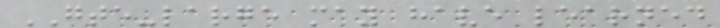GTE-large may have learned
